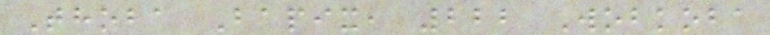Thoba Bapix, 222 Wobkoba
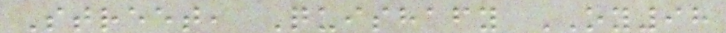Street, Quishafy OY98
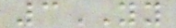3YY
